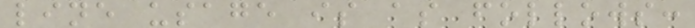line usage is as follows:
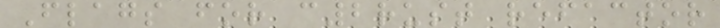Flags for c2rust refactor
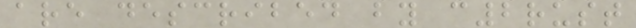are described by c2rust
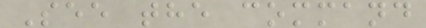See the command
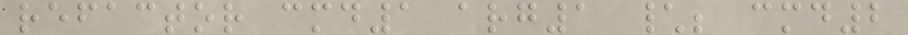refactor cmd1 arg1 \; cmd2
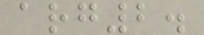arg2.
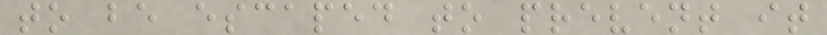to be escaped to prevent it
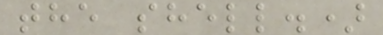the shell.)
